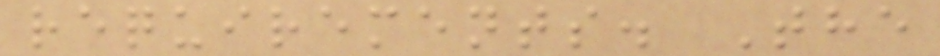requirements. The
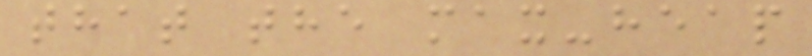that the max-heap
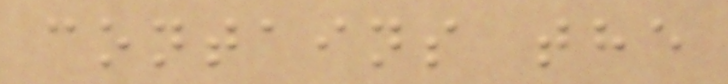contains the
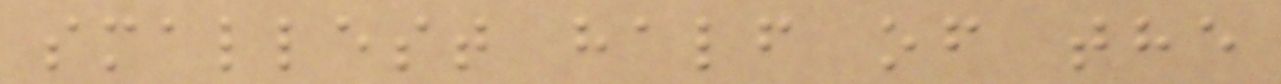smallest half of the
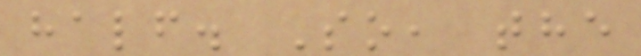half. So, the
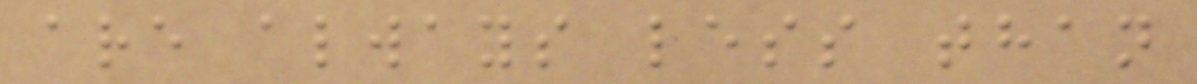are always less than
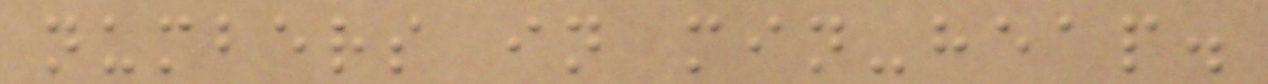numbers in min-heap.
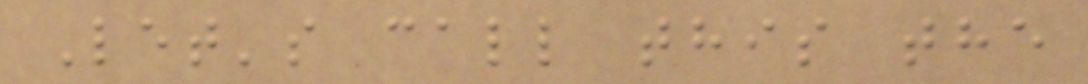Let's call this the
